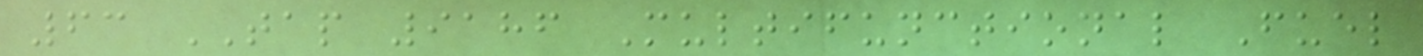63 TAP 9186 Multifunctional Fuel
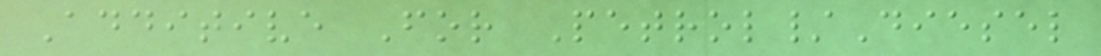Additive For Petrol/Diesel
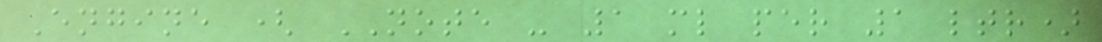Engine ( NOTE - 1 ml per 1 ltr)
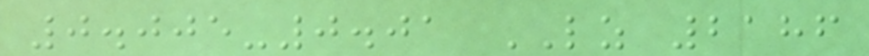0.005-0.01 LZ 2186
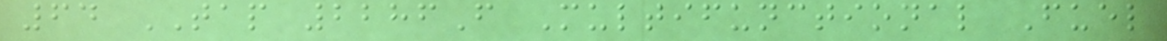64 TAP 2286F Multifunctional Fuel
